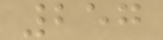257
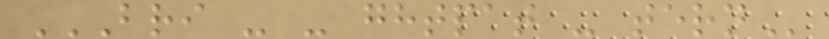BRI - - GHTPAT - TERN
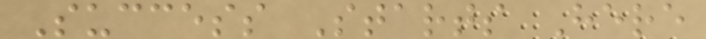Success Starts Here
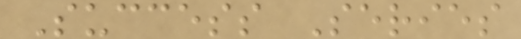Success Series
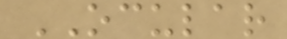OCULAR
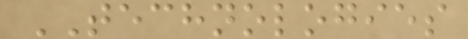TECHNOLOGIES
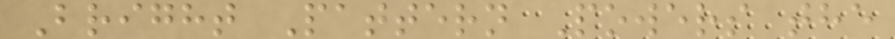Bright Pattern Powers the
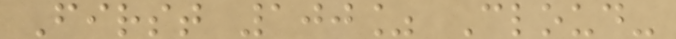First 100% Cloud-
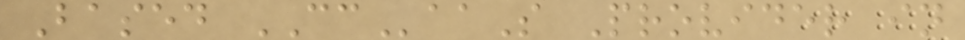Based CCaaS Provider in
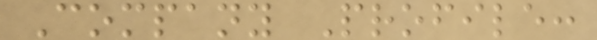Company Profile:
